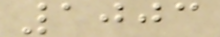1003
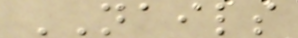NAILS
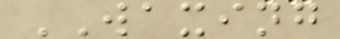WAXING
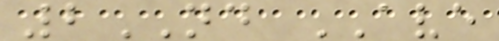2ND AVE
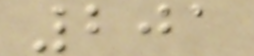201
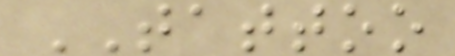TATTOO
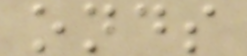onds
